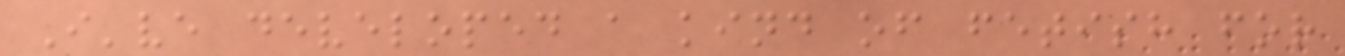I've developed a kind of fetish for
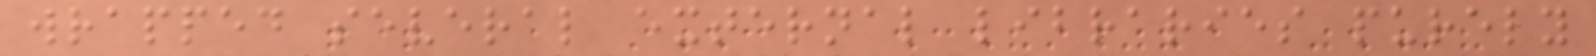wrapped several external libraries purely
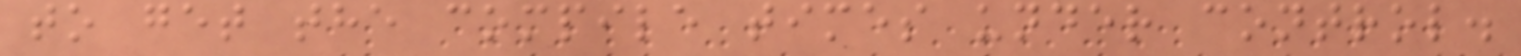to get the compile times under control.
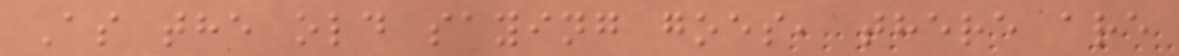As the old saying goes, there are
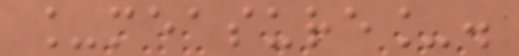_measure_.
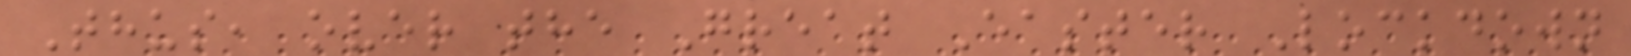Thus, over the Great Easter Lockdown
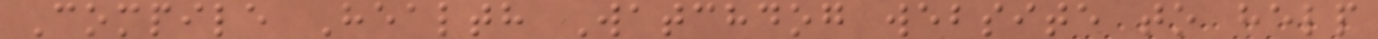Compile Health Watchdog website to help
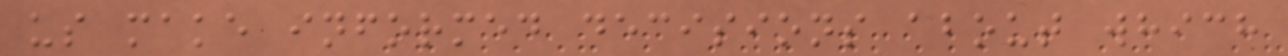us make informed decisions about which
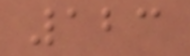123
